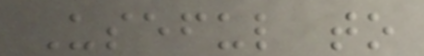Useful to
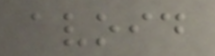avoid
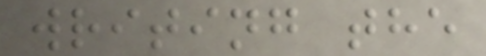writing the
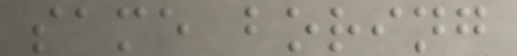same boring
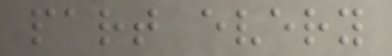part every
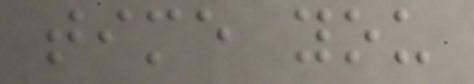time you
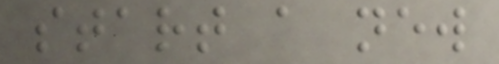start a new
